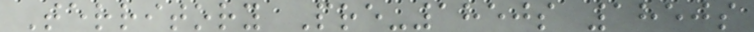Territory Pre-1850s 1850s
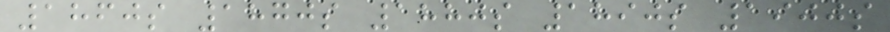1860s 1870s 1880s 1890s 1900s
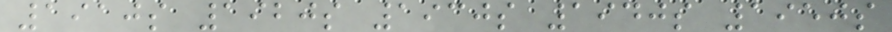1910s 1920s 1930s 1940s 1950s
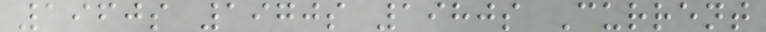1960s 1970s 1980s Current
